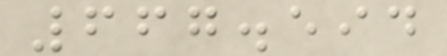667.594
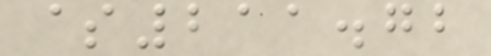$211.72
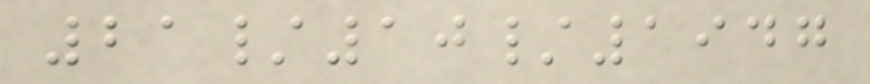21/10/1947
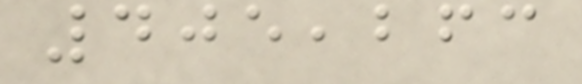405,263
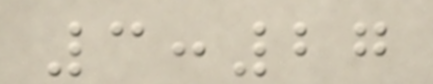3:27
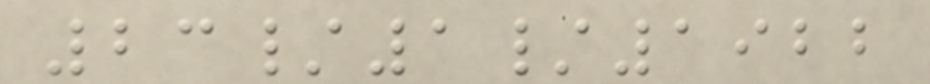23/1/1922
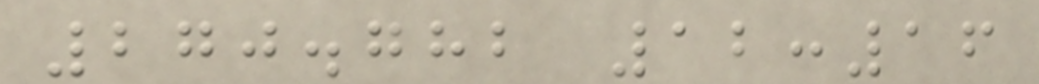270.782 12:16
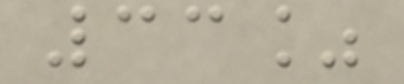33%
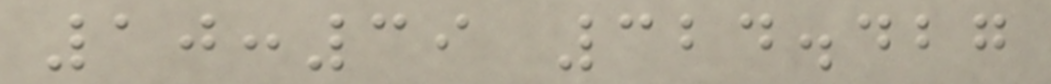10:39 324.427
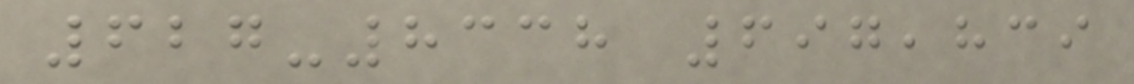627-8338 697,839
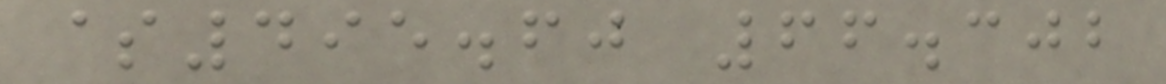$495.60 66.302
